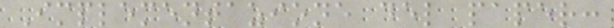Implementazione del paper:
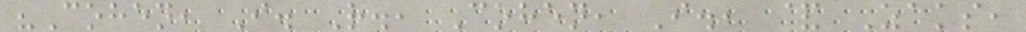"Cohen, I. R., Cohen, I., & Zaks,
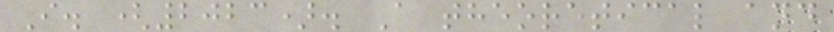I. (2023). A theoretical and
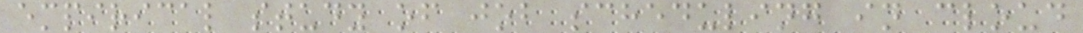empirical study of job scheduling in cloud
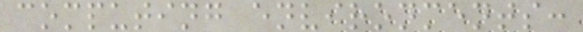computing environments:
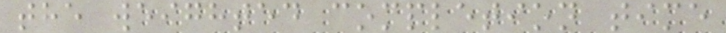the weighted completion time
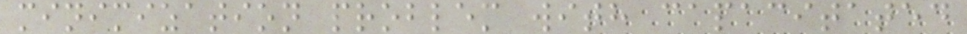minimization problem with capacitated
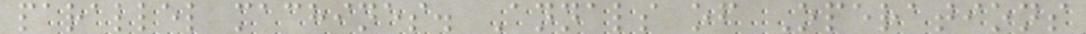parallel machines. Annals of Operations
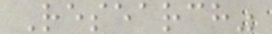Research"
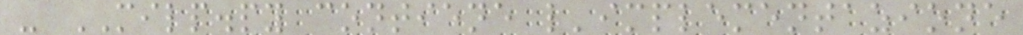- MILP.py contiene l'implementazione
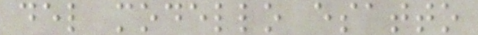del modello esatto
